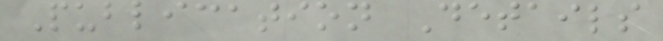Publication Details
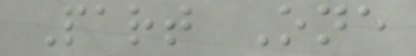Part One
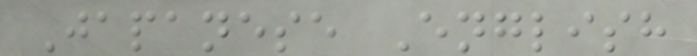Japanese English
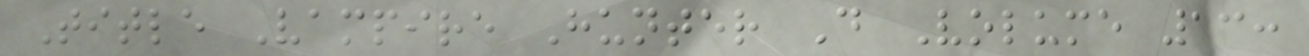Title Vampire Hunter D Volume 13:
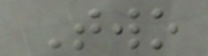Two
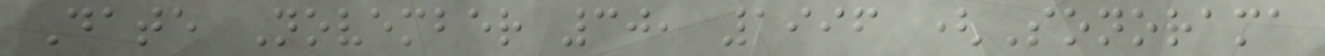Date November 30, 1996 (Sonorama
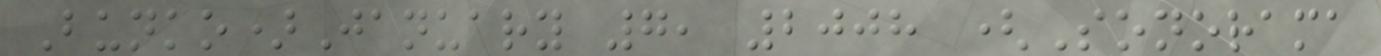Bunko)January 7, 2008 (Sonorama
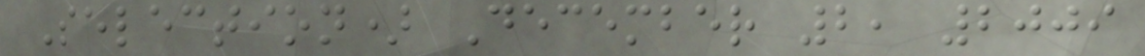Selection) December 2, 2009
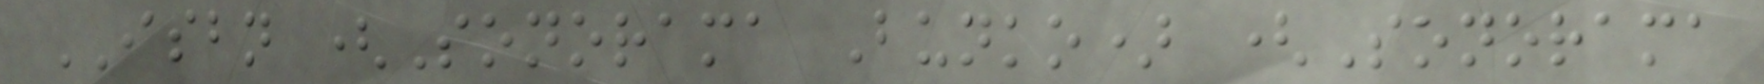ISBN (Sonorama Bunko) (Sonorama
